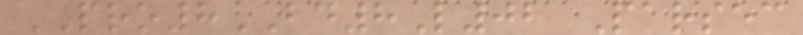PRO8BD8L02 Parsec
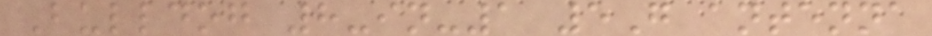Bulldog 8-in-1 5G antenna
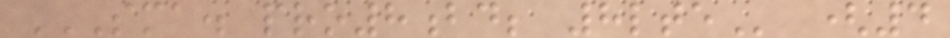SMA. PRO8BD; 8LTE (4
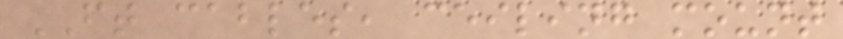FT cables, ceiling mount
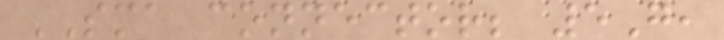SMA connector; 5G,
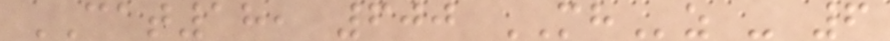CAT18, 600 MHz - 6
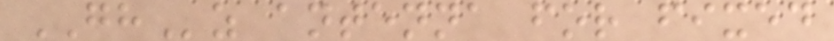GHz antenna for fixed
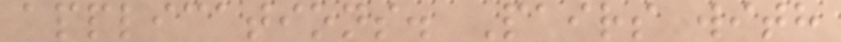applications. Pairs with
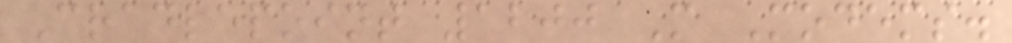Cradlepoint 1200 M Modems.
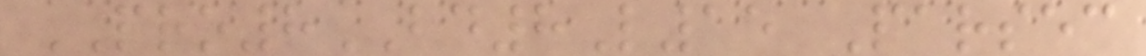PRO8BD8L15 Parsec
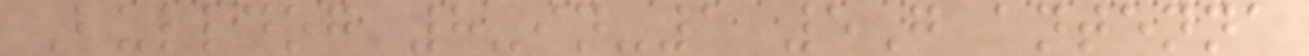Bulldog 8-in-1 5G antenna
